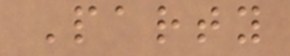Party
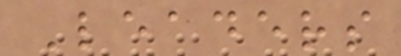Leaders
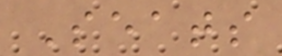Seats
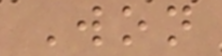Won
